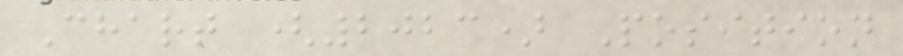Chart (2023) Position
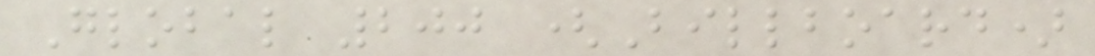Global 200 (Billboard)
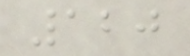120
